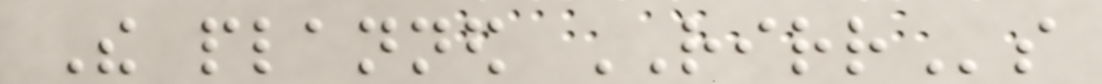The planned RIRRs
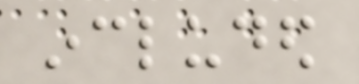included
